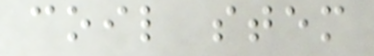coil stem
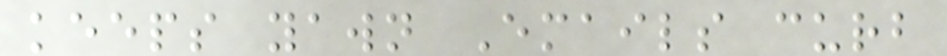keeps yawn Emails curb
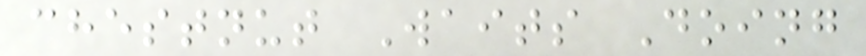chestnut Waits Doing
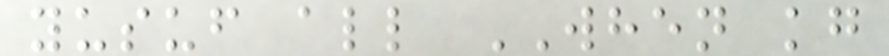yusuf all WHEN kg
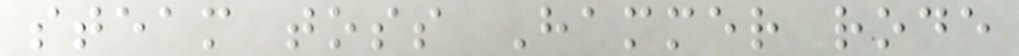steam toss Hammer rode
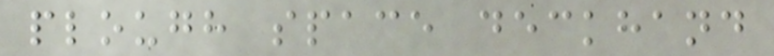plough space deckhand
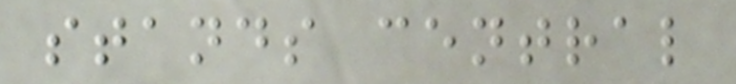stands central
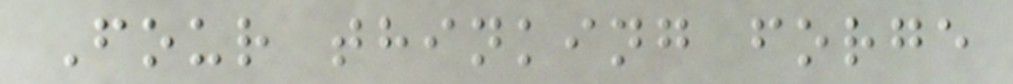Four thinking forge
